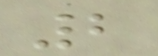2
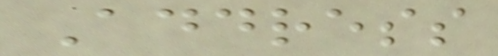Address
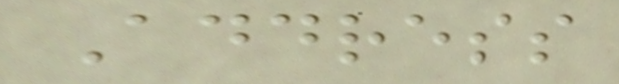Address
